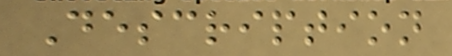Description
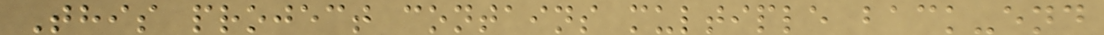This project contains multiple back-end
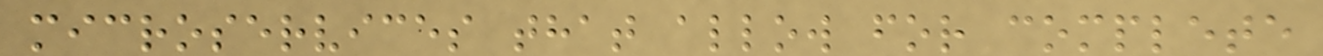microservices that allow for complete
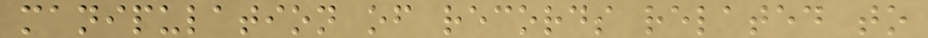manipulation of records related to
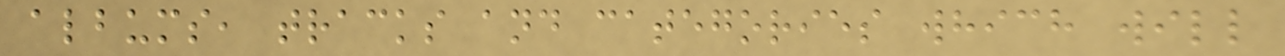albums, tracks and categories which will
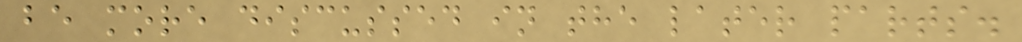be more discussed in the later parts.
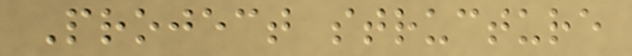Project structure
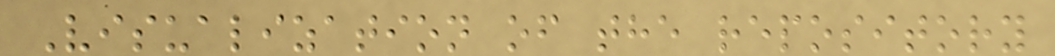Visualization of the repository
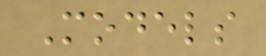Models
